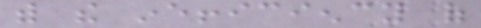with the inefficiency of
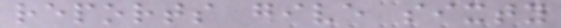reports give sixty
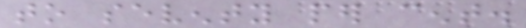to seventy per cent.
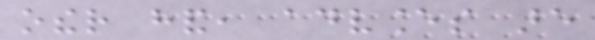other hand, advances are
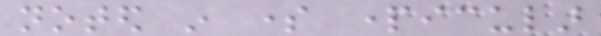noted in some particular
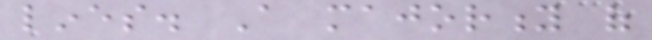lines. A majority of
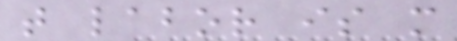that labor is more
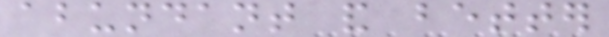abundant and better
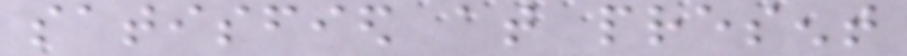satisfied at present
